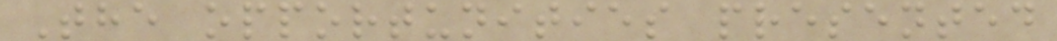The opportunities presented
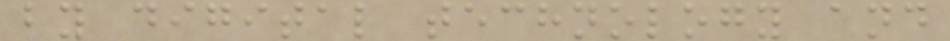by digital technology and
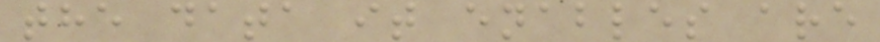the data it enables are
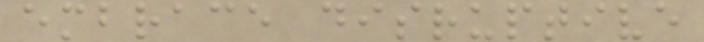embrace disruptive
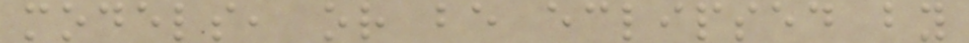models, or be eclipsed by
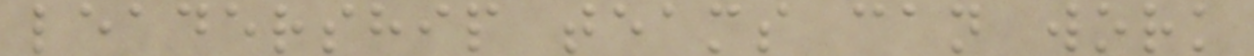leadership teams can work
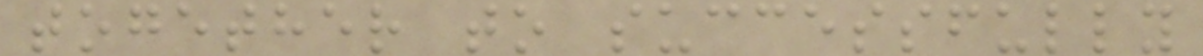together to successfully
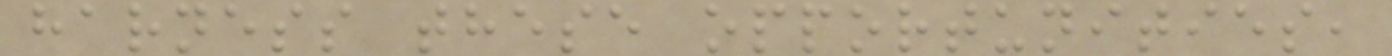harness these opportunities,
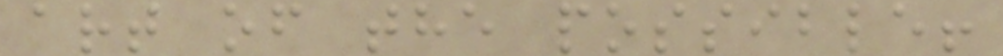art of the possible!
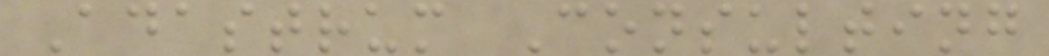Adastrum Consulting
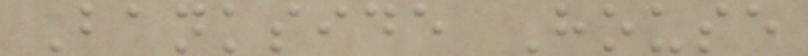Bankside House
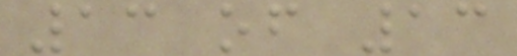13 of 13
